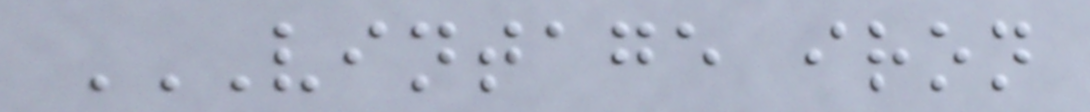VINTAGE IRON
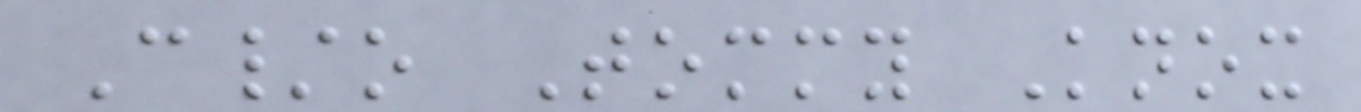C/o Tommy Knox
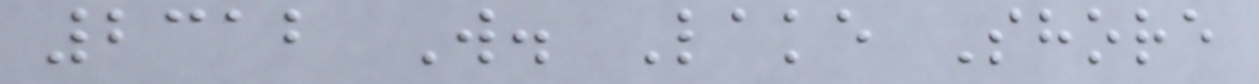2312 W. Lake Shore
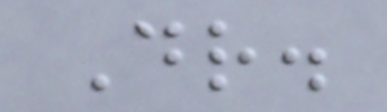Dr.
